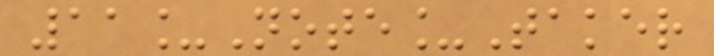11_Note_Taker
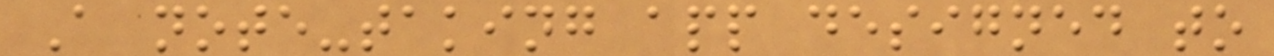A note-taking app designed to
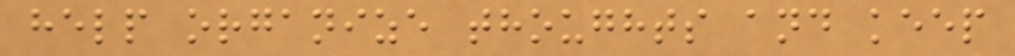help organize thoughts and keep
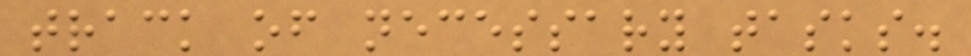track of necessary tasks.
